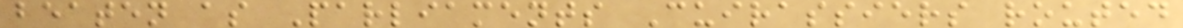beaten as Parliaments Cuirassiers routed
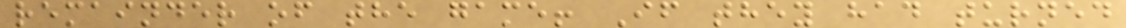remainder of the game! If they had turned
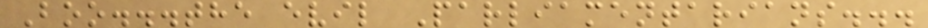Boo...the evil Parliamentarians...
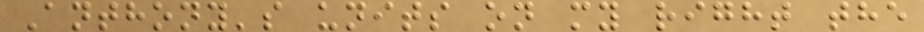Anthony's units on my right the
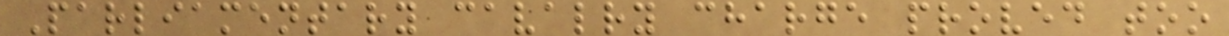Parliamentary cavalry charge proved too
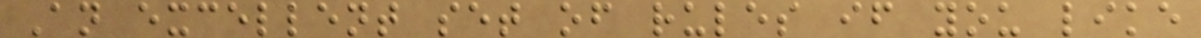An excellent set of rules if you like
